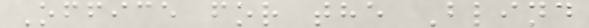Office for the Blind
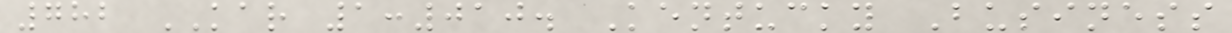782 KAR 1:010. Kentucky Business
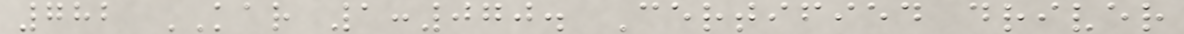782 KAR 1:070. Certified driver
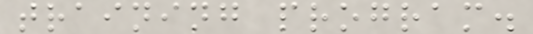training program.
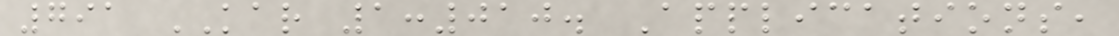791 KAR 1:010. Applications,
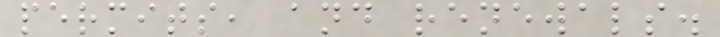permits, and renewals.
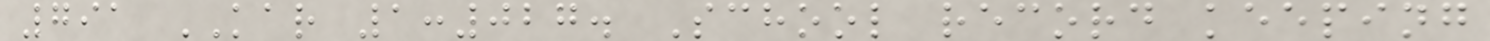791 KAR 1:027. School record keeping
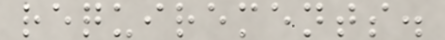requirements.
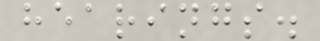hearings.
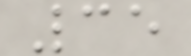35
